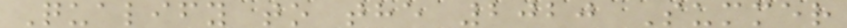Qualify to the 2020 Summer
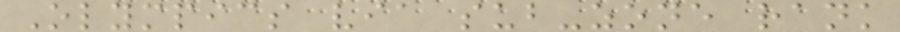Olympics via sub-zone rank
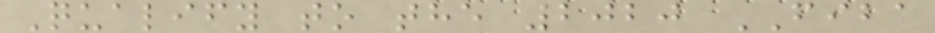Qualify to the 2020 FIBA
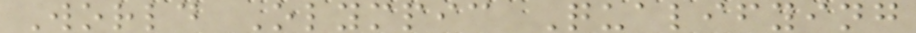World Olympic Qualifying
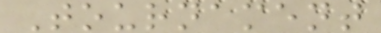Tournament
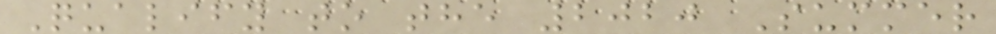Qualify to the 2020 Summer
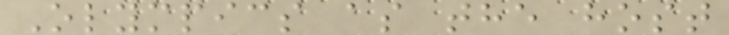Olympics as the host
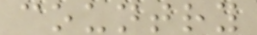country
